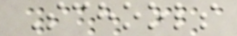Schools
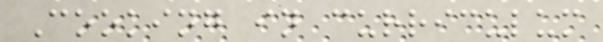Cooking in curriculum
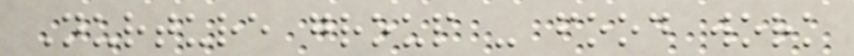Nurture group - food work
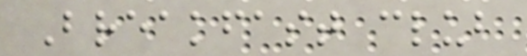Breakfast club
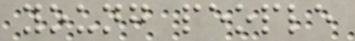young people
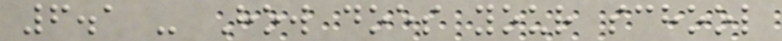6.1 - How does your school
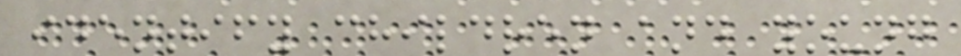identify children and young
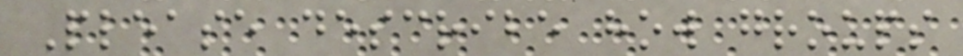Please describe how groups
